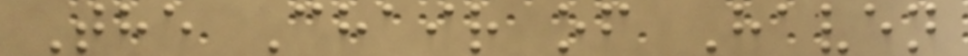The Chair of Haven
